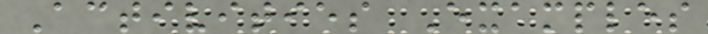Activities Examples
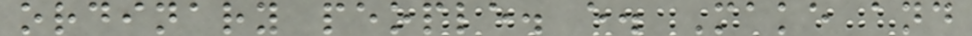ordinary people. e. Make and
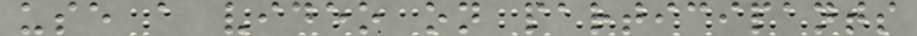use a video on participants
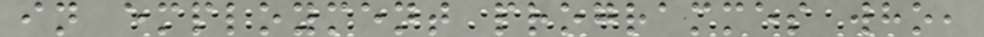in employment programmes who,
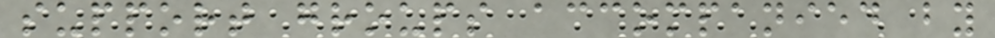support groups accompanied by
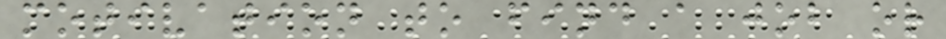motivation to find a job or
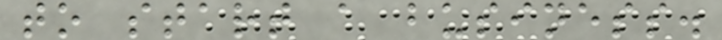to start a business.
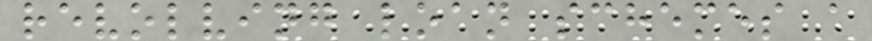revolving loan schemes a
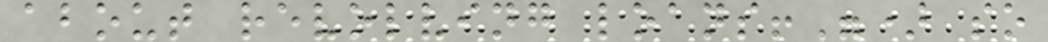about revolving loans!") so
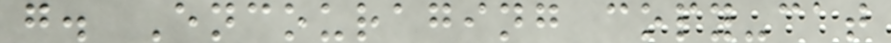g. Encouraging copy-cat
